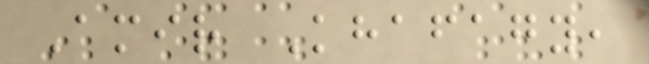Amir Khafagy,
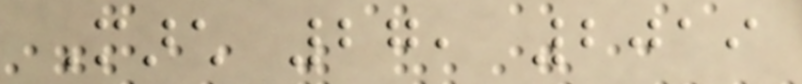March 27, 2019
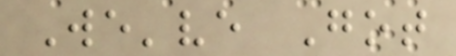We've Got
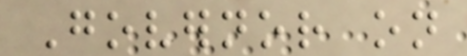Governor on
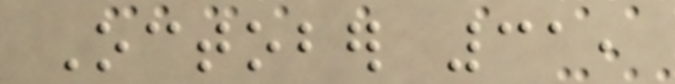October 31,
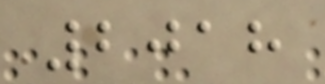2018
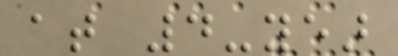at 4-year
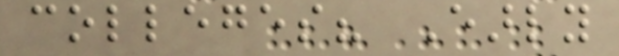colleges? Early
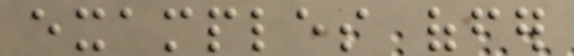examples offer
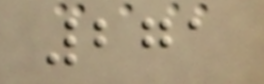271
